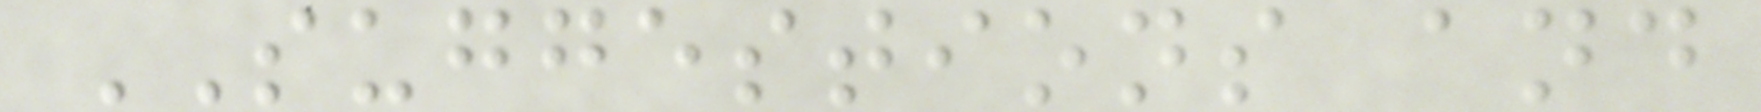SUGGESTIONS and
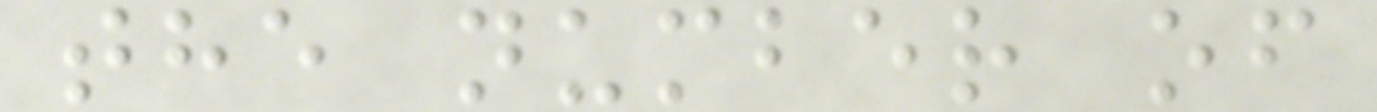the number of
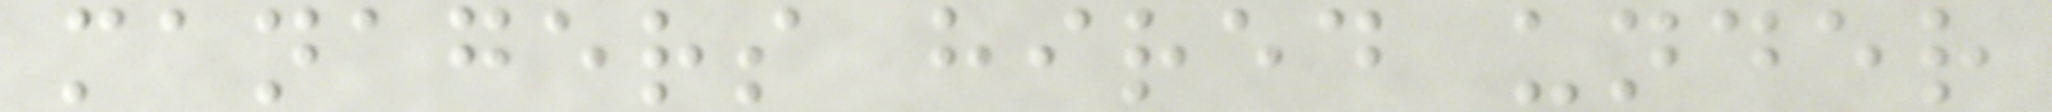managers hired under
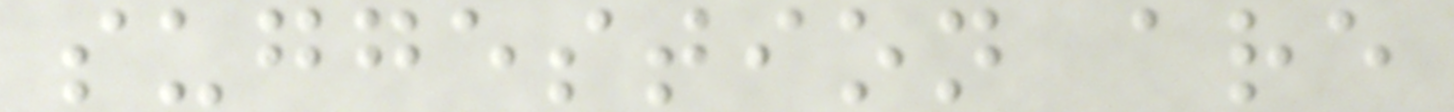suggestion are
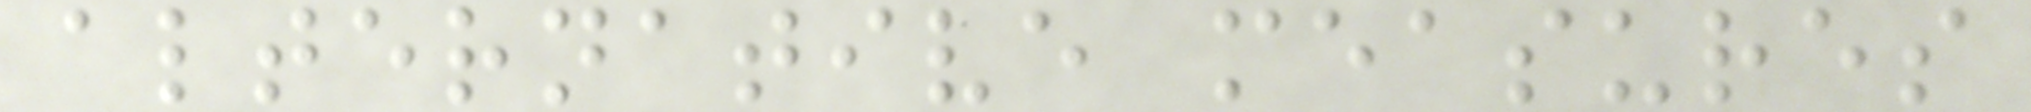alternative measures
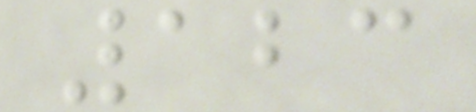123
